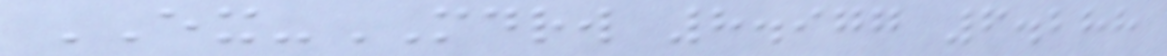EX-MDRW 8.977 6.288
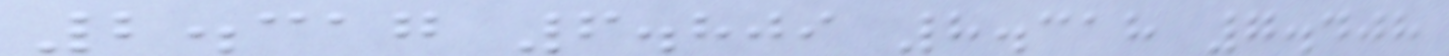2.317 6.809 8.318 7.408
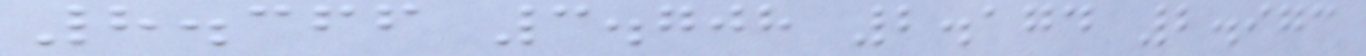8.366 3.708 2.174 2.973
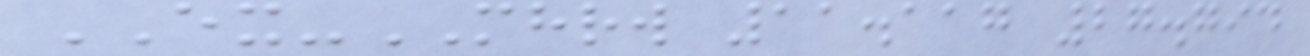EX-MHRW 11.117 27.794
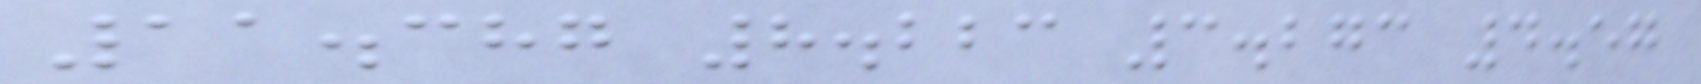11.387 8.223 3.273 4.57
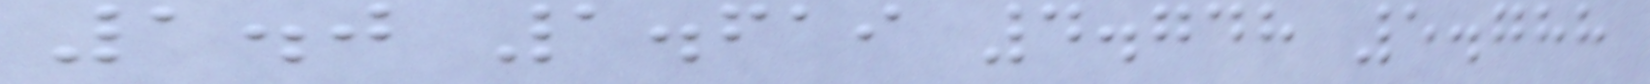1.0 1.619 4.748 5.788
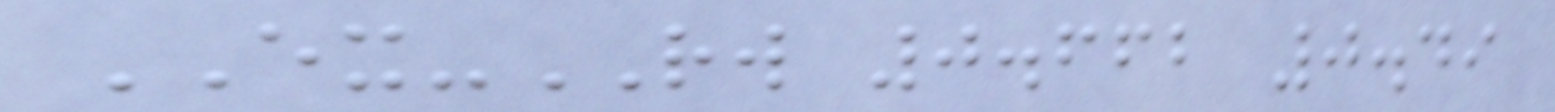EX-RW 0.662 0.49
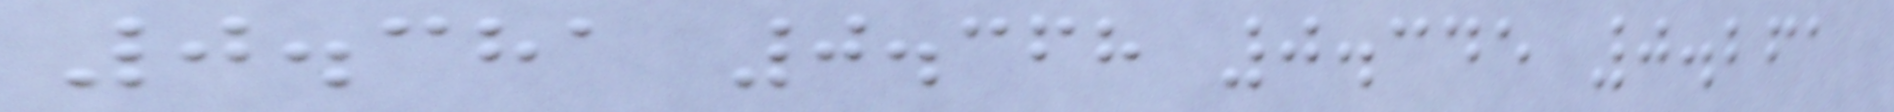0.381 0.368 0.345 0.261
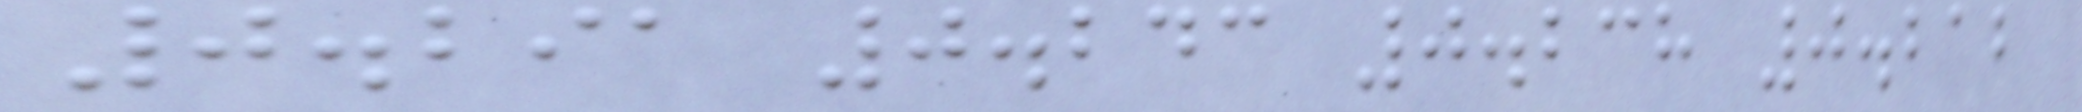0.291 0.243 0.238 0.212
